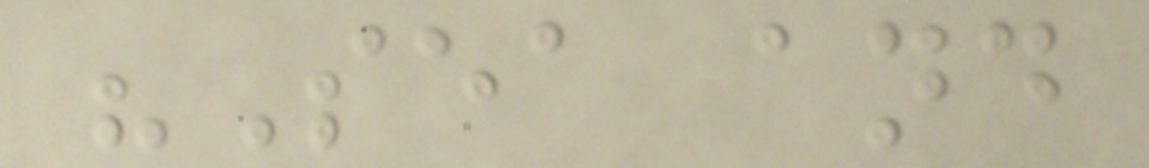"Sea and
